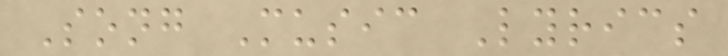Song Music Lyrics
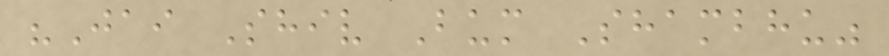"Jai Shiv Bum Shambhu"
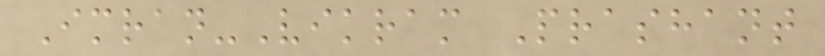Imran-Vikram Prashant
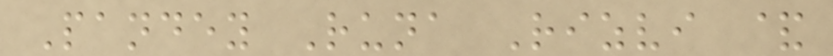Pandey Runa Rizvi &
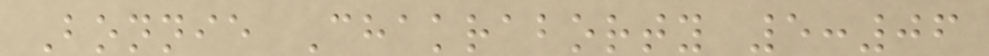Bonnie Chakraborty 5:06
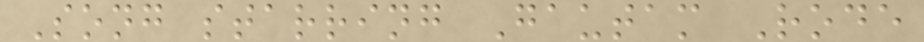Song starring Gautam Rode
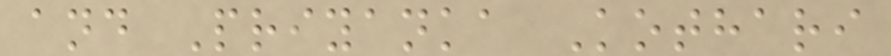and Priyanka Kothari
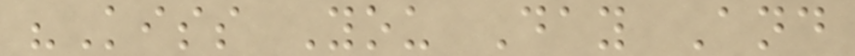"Kiss You Day And
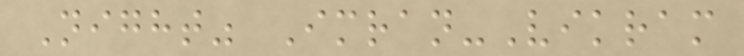Night" Imran-Vikram
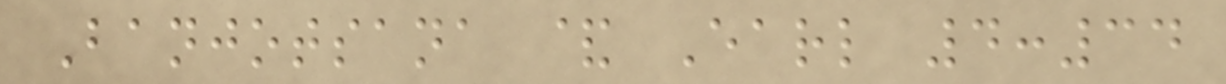Banjotsana & Earl 4:34
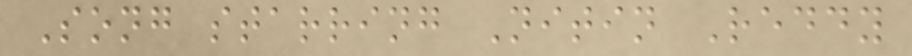Song starring Nitin Reddy
